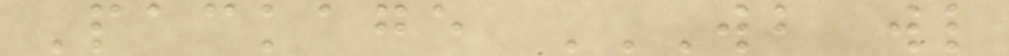Package WB WL
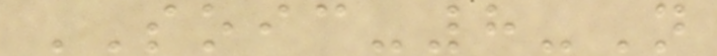SOIC-8-N
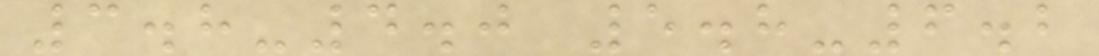3.8-4.0 5.8-6.2
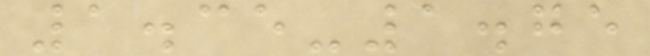1.35-1.75
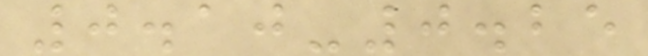0.10-0.25
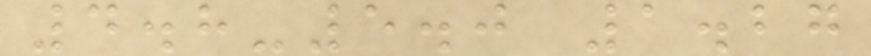4.8-5.0 1.27
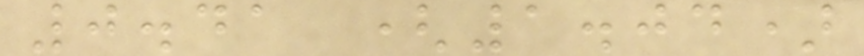0.41 (1.04)
